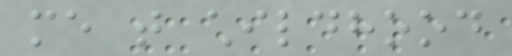me that childhood
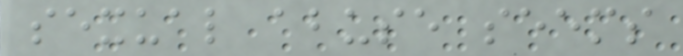sexual abuse seems
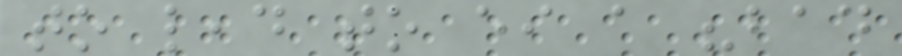to lead to either a "bad
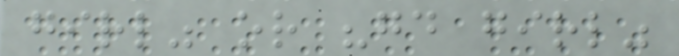girl" or "good girl"
